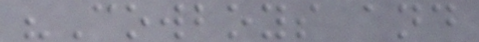"Cowboys and
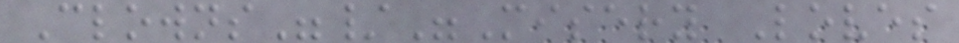Clowns"/"Misery Loves
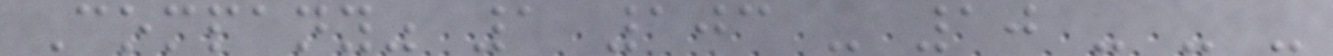Company" 1 103 - 10 - - -
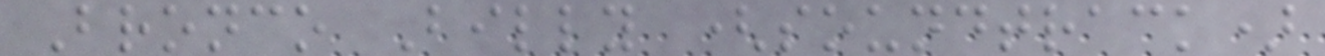Bronco Billy (soundtrack)
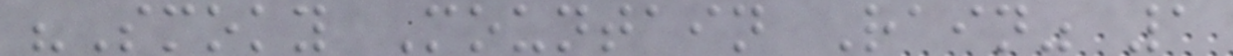"Smoky Mountain Rain" 1
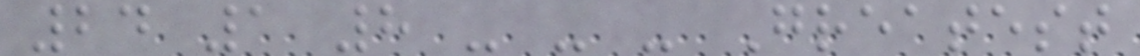24 1 8 - - - Greatest
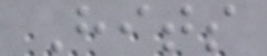Hits
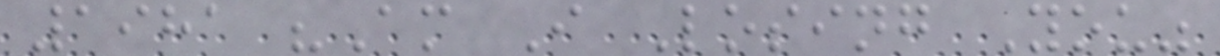1981 "Am I Losing You"
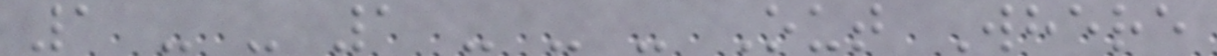1 - - 1 - - - Out Where
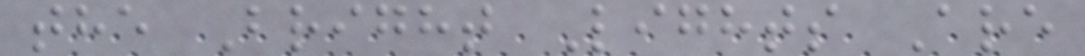the Bright Lights Are
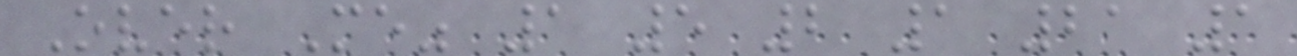Over Me" 1 5 2 1 21 1
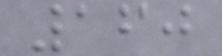160
